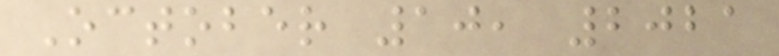October 10, 2021
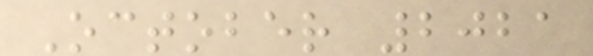October 2021
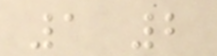1 2
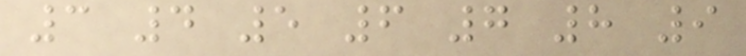3 4 5 6 7 8 9
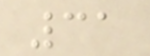31
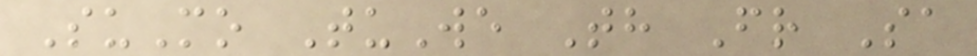SuMo TuWe Th Fr Sa
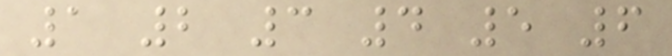1 2 3 4 5 6
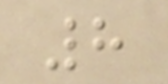8
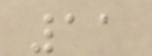11
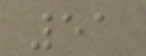51
